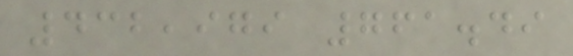432,979 761.49
